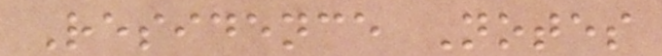Residence Notes
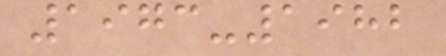1973-1982
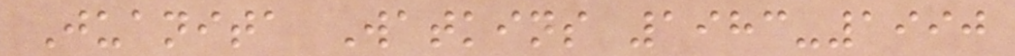Juanita Watkins 1983-1990
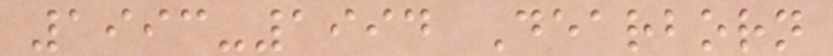1993-1994 Dearborn
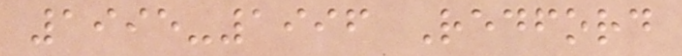1995-1996 Redford
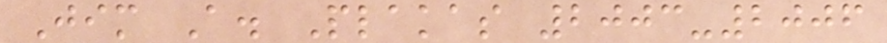Jim A. Plakas 2003-2006
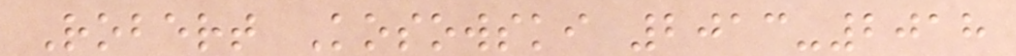Robert Kosowski 2013-2018
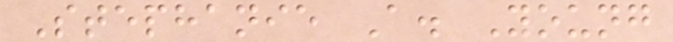Stephanie A. Young
